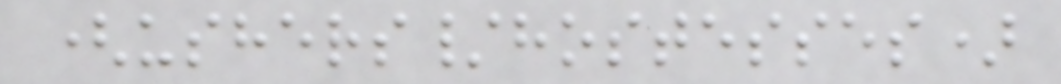(ushers/hostesses)
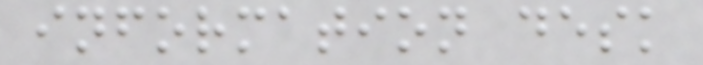information desk
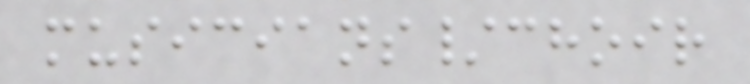musicians/choir
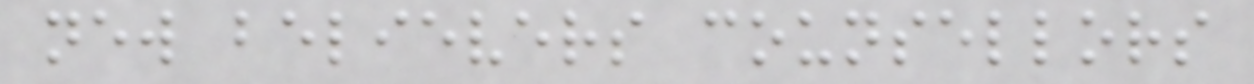new believers counsellors
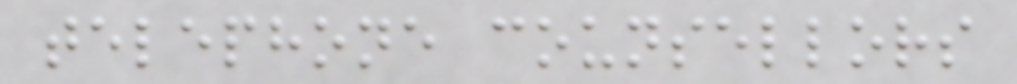telephone counsellors
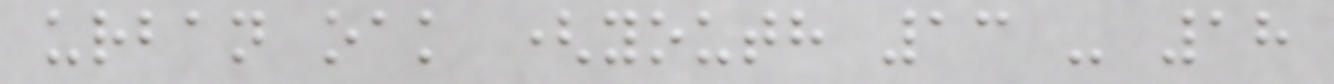urban oak (youth 13 - 18
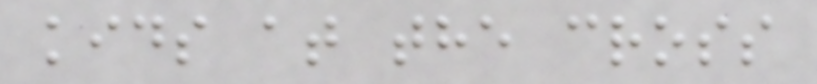kids at the cross
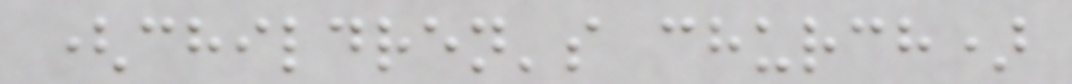(children's church)
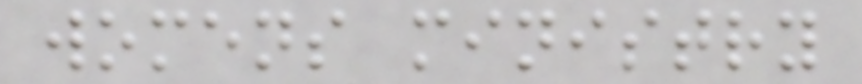womens ministry
